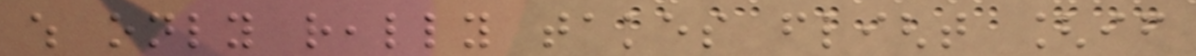which only really takes flight [if
